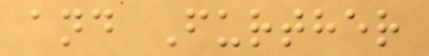and Further
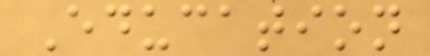Education
